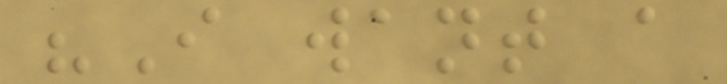"I want a
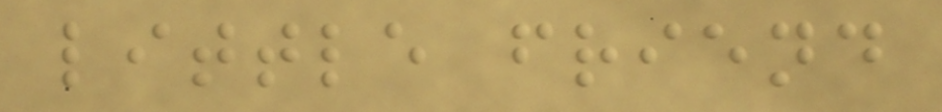little friend
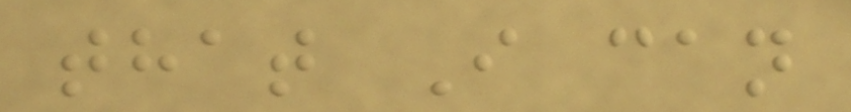that I can
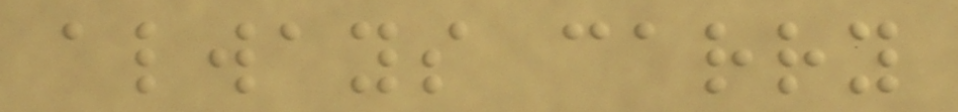always carry
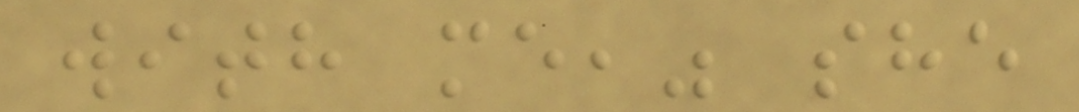with me," she
